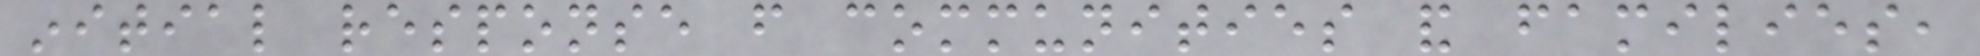initial response from communities and families,
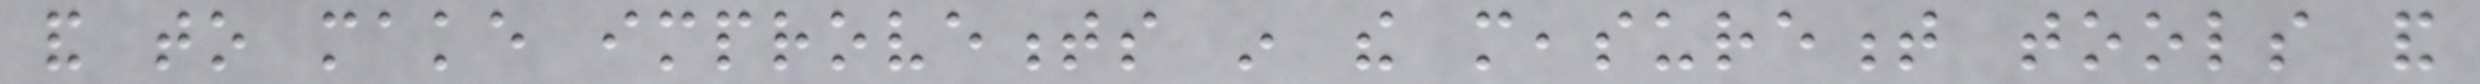and to make improvements in the measurement tools and
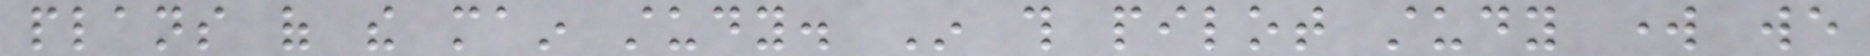plans of the main study. In this pilot study work we
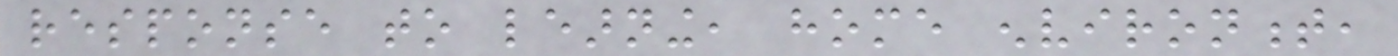response to learning, home environment,
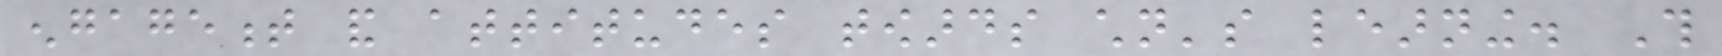engagement and attitudes towards children's learning. This
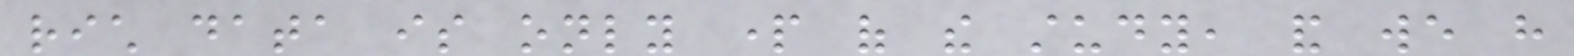rich data is only part of the study, and we have
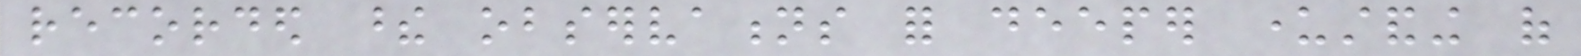recorded these observations for deeper understanding of
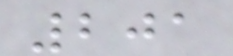201
